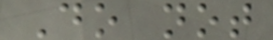Do not
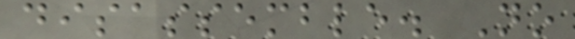disassemble. No
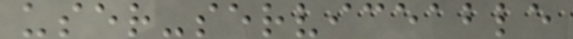user-serviceable
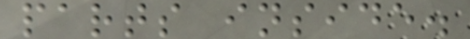parts inside.
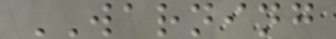WARNING
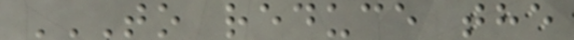TO REDUCE THE
